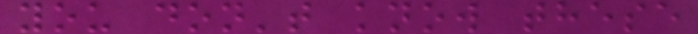you don't know these
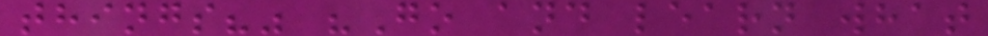things?" "Go and learn what
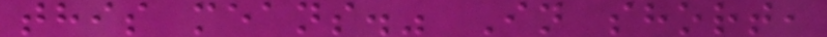this means." In short,
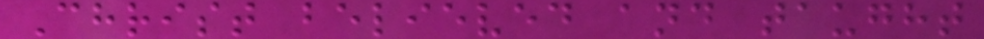Christ believed and taught
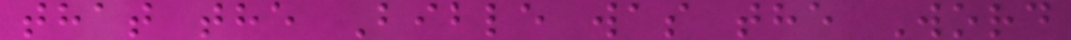that the Bible was the Word
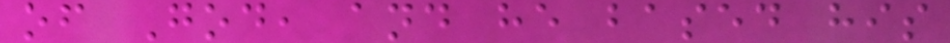of God, and he based his
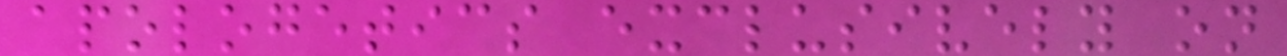apologetics exclusively on
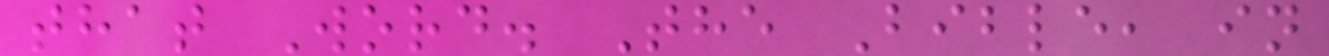that Word. The Bible, in
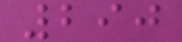290
